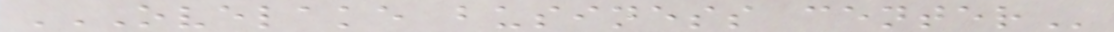OVELAKE BUSINESS CENTER
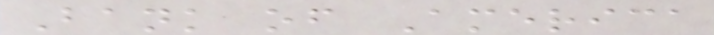Bank of America
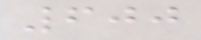600
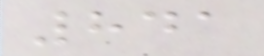841
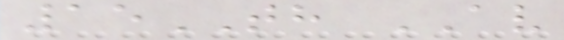15TH AV
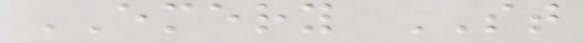EMERY ST
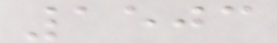1503
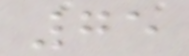75
